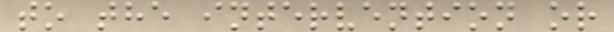to the intervention or
